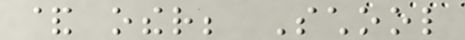& other; School
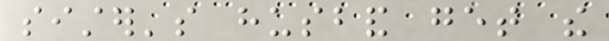sister's husband get the
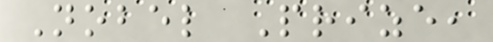Nobel Prize,
